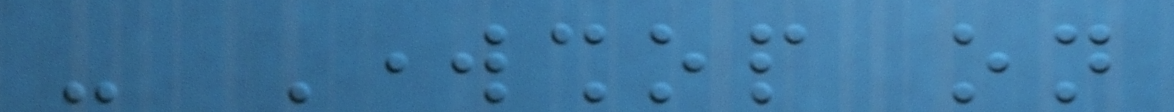- Workshop on
